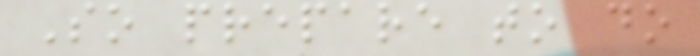So prepare to do
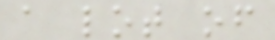a lot of
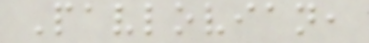Pavlovian,
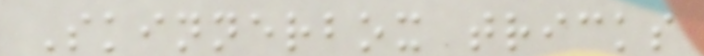Skinnerbox tricks
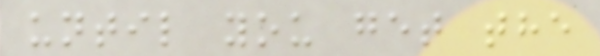until you get the
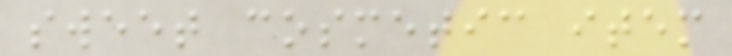sweet cosmetic item
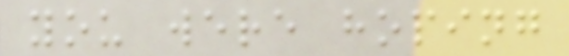you were hoping
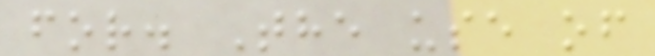for. The use of
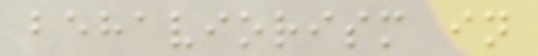behaviorism in
